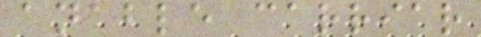anable carriar
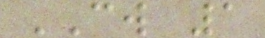CW 1
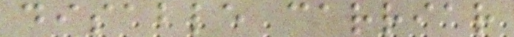disable carriar
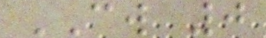CW 0
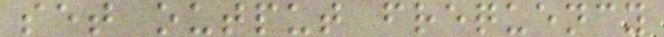set output frequency
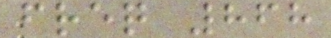freq 868
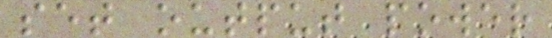set output power
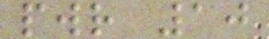pwr 10
